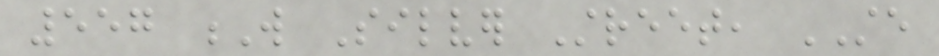557 W Silver Street, STE
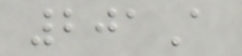201A
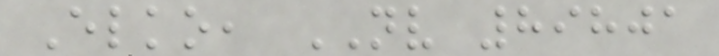Elko, NV 89801
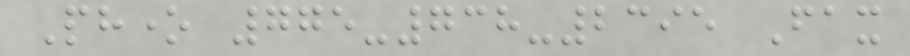Phone 775-738-2395 Fax
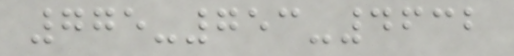775-753-4632
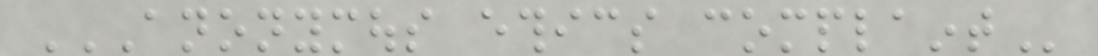ANONYMOUS ETHICS COMPLAINT
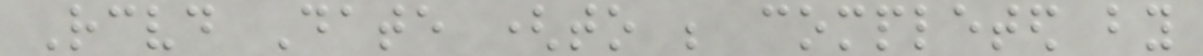Received Date (to be completed by
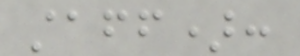staff):
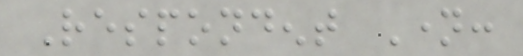Respondent Name:
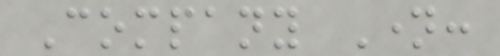Company Name:
